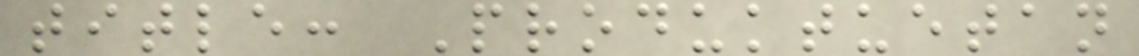title: Produktuetan
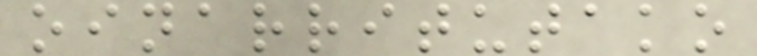oinarritutako
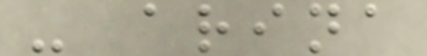- arina
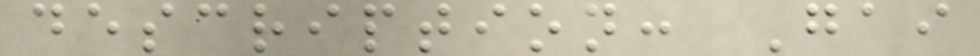description: Gai
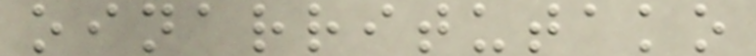oinarritutako
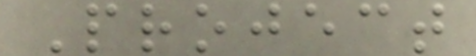Project
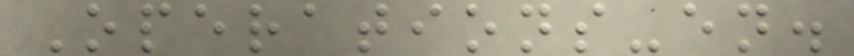Operations-en.
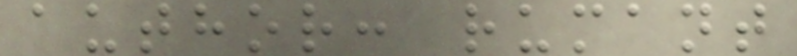author: rumant
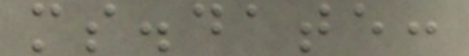ms.date:
